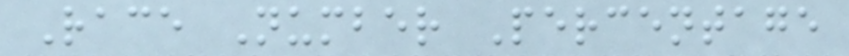Race Number Percentage
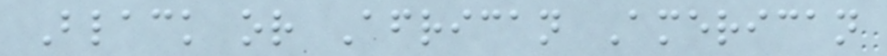Black or African American
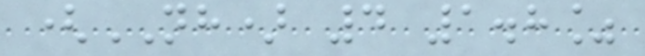(NH) 4 1.8%
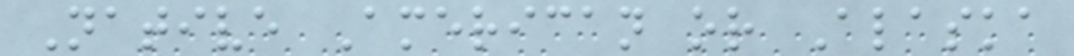Native American or Alaska
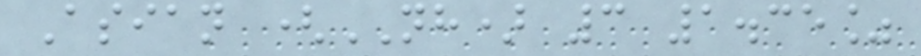Asian (NH) 3 1.35%
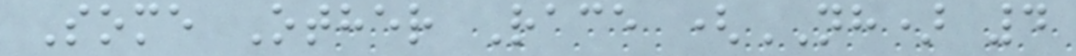Some Other Race (NH) 4
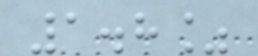1.8%
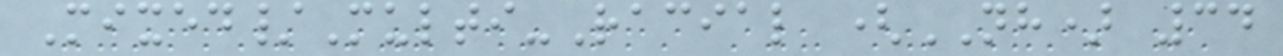Mixed/Multi-Racial (NH) 34
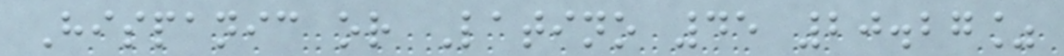Hispanic or Latino 45 20.27%
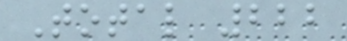Total 222
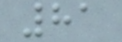81
